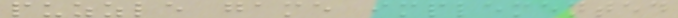puzzle game implemented
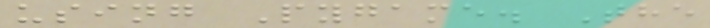using Pygame. The
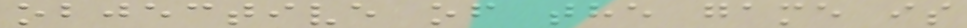objective of the game is
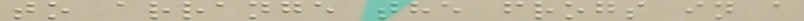to arrange the frogs in a
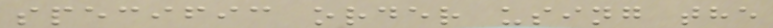specific order using the
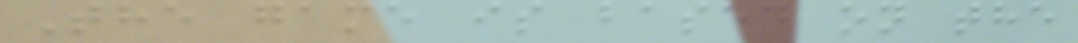The game is based on the
